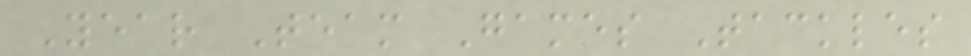Year Team Games Tackles
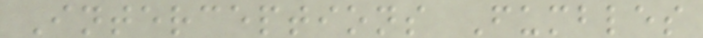Interceptions Fumbles
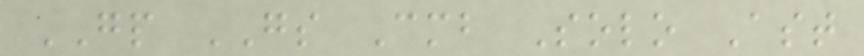GP GS Cmb Solo Ast
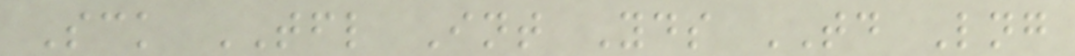Sck TFL Int Yds TD Lng
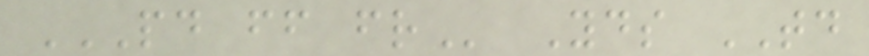PD FF FR Yds TD
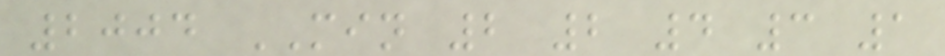2004 MIN 2 2 4 3 1
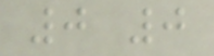0 0
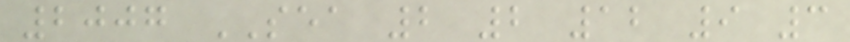2007 SEA 2 2 12 9 3
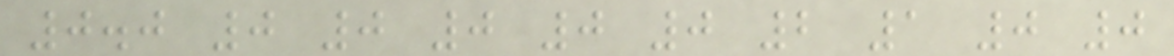0.0 0 0 0 0 0 2 1 0 0
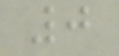0
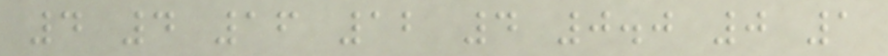4 4 16 12 4 0.0 0 1
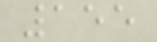155
